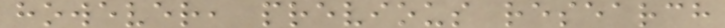however, previous research
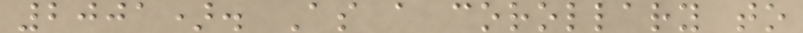2001). As a corollary to
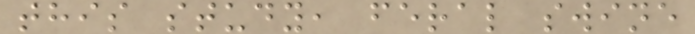this study, feral swine
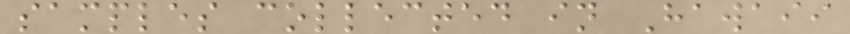samples collected in Hawaii
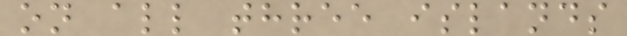on all three islands
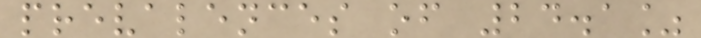prevalences of 24.1%
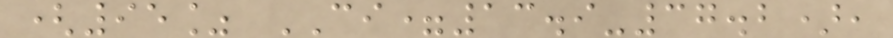(95% CI=13.9-37.2),
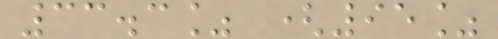33.3% (95%
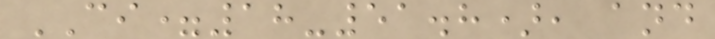CI=18-51.8), and
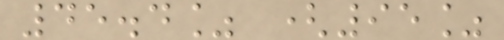45.4% (95%
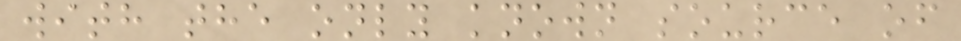with the only known source of
